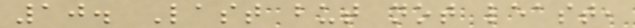10. Last but not least,
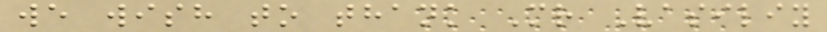we wish to thank Mr Vasiliy
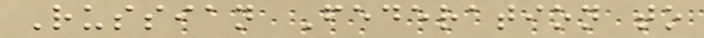Russian Federation to
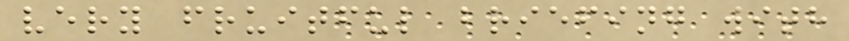very fruitful briefing with
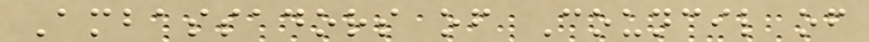Ambassadors of Council of
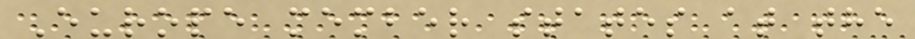Europe member states at the
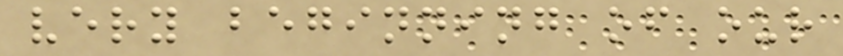very beginning of our
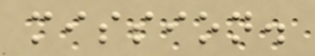mission.
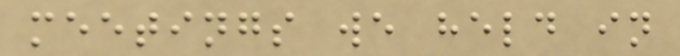meetings we held in
